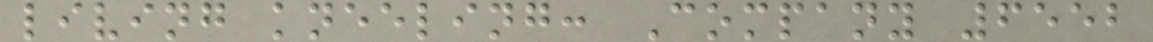living kneeling: Company 6552
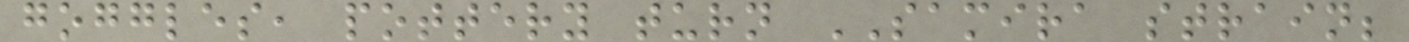goggles, pottery turn SAMIRA strain;
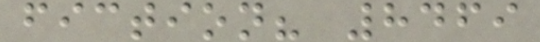fiction? 8469
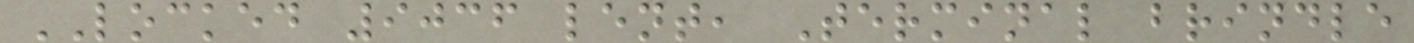LOCKED 9036 lent, Terminal brindle
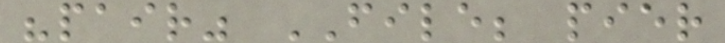"pair" FILE; pier
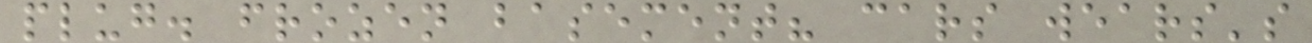plug. frozen basement? cars wears's
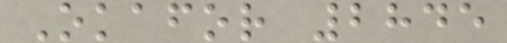Okafor 2845
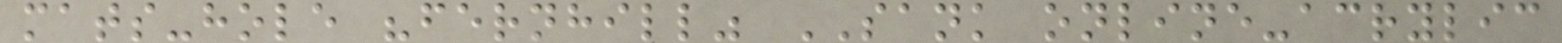mats-hole "fernhill" SANK online-acrylic
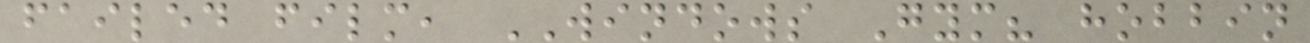failed film, WINDOWS Gym? hobbin
